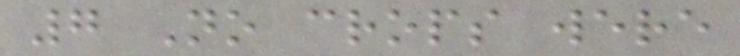7 No crops were
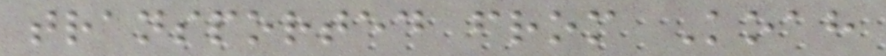transported from Koah
